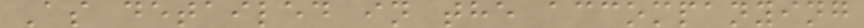As detailed in the accompanying
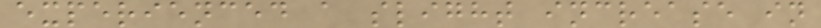experienced a slight increase in
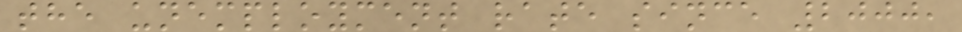the unemployment rate since 2000,
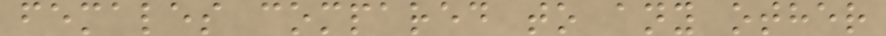females compared to any other
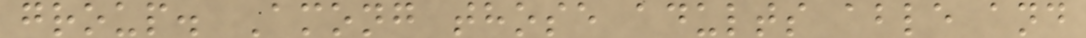group. Among those adults able and
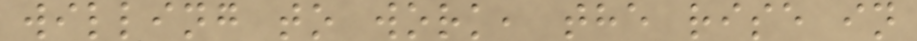willing to work, the rise in
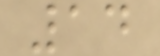14
